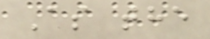As the
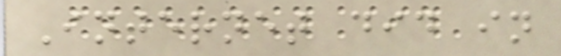Internet did in
